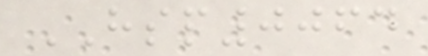HSP0064
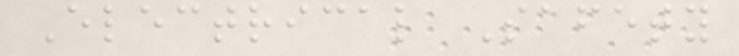Electrical Safety
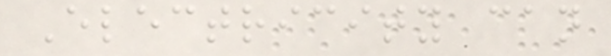Electricity can
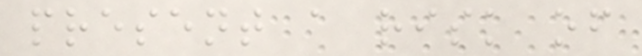present a risk of
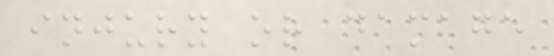injury or damage
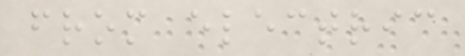from electric
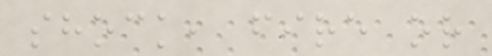shock, fire or
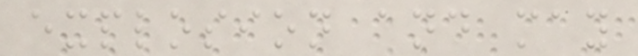explosion and may
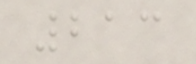213
